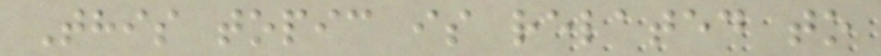This topic is related to
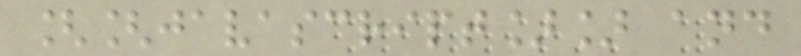[[javascript]] and
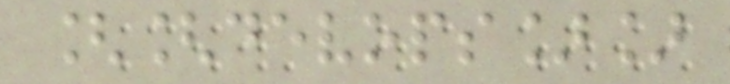[[devops]]
